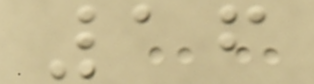16
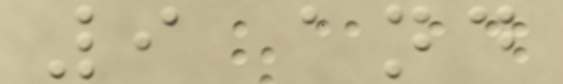9 and
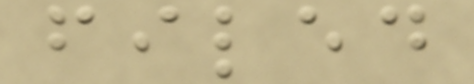filed
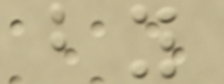by
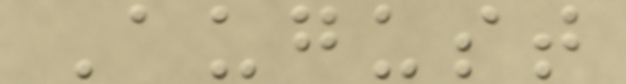August
